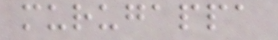murugappa
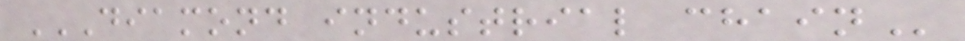DIAMOND INDUSTRIAL CHAIN
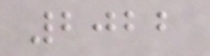2022
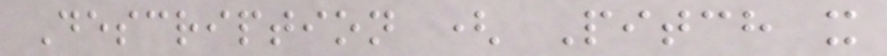Description ( Pitch x
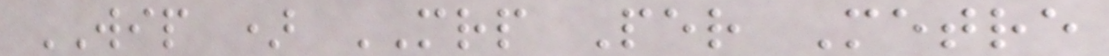WIP ) MRP Per Metre
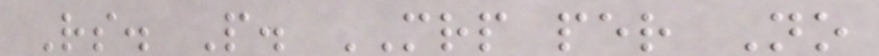Rs. P. MRP per No
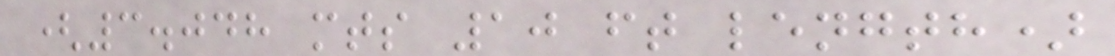(3.048 mts 10 ft length)
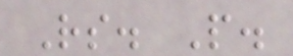Rs. P.
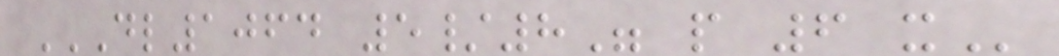DL1064 5/8" P 6 X
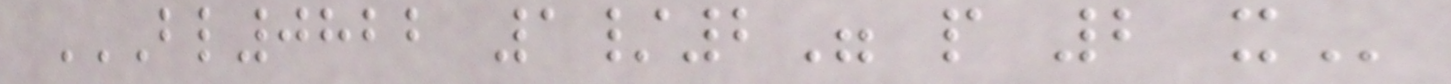BL0822 1/2" P 2 X
